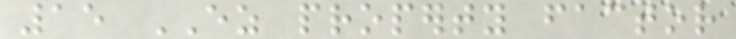15 EZ property factor
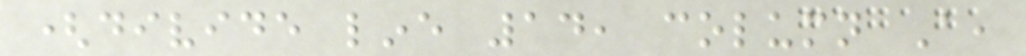(divide line 14, column A,
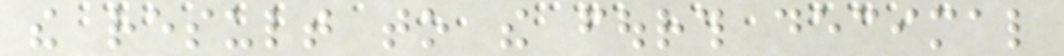the result to the fourth decimal
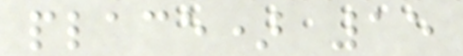place) 15
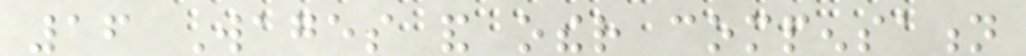16 Wages and other compensation
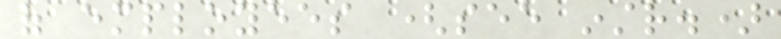of employees (see instr.)
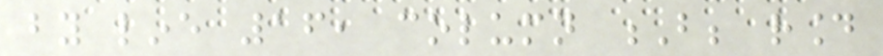by line 16, column B; round
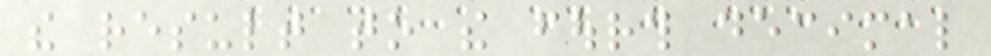the result to the fourth decimal
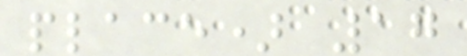place) 17
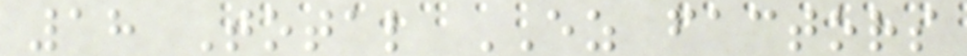18 Total EZ factors
